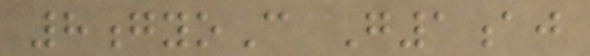8gyoC G1aj
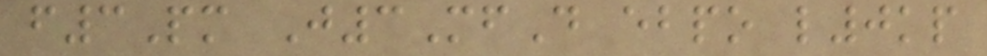f3Pm J3MfD ebpo l0kp
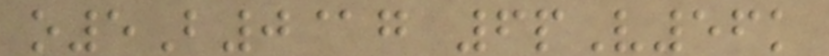o5B0@g 6pV56k
